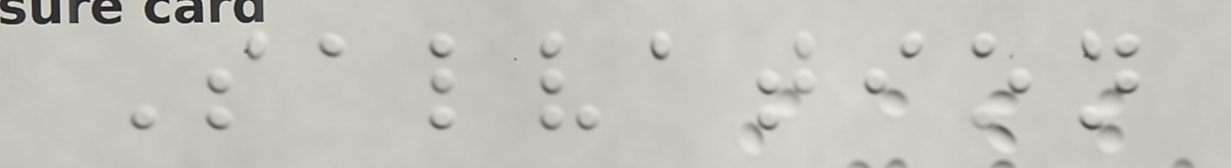Salvation
